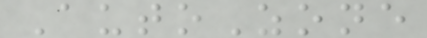AutoZone
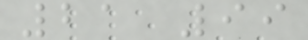21 99
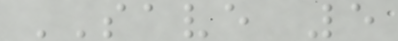SAVE 5
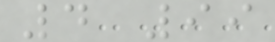4 99
